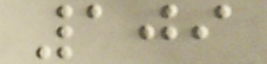109
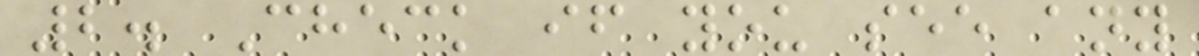2. Check if you see any
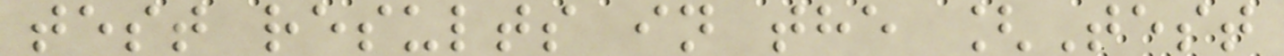test results in the [Test
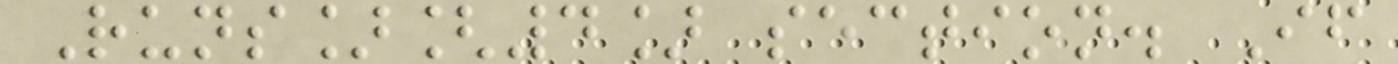Runs][4] section. If
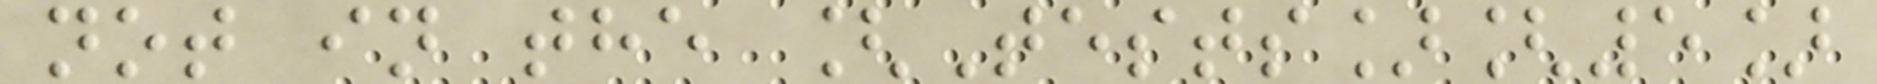not in the [Tests][5]
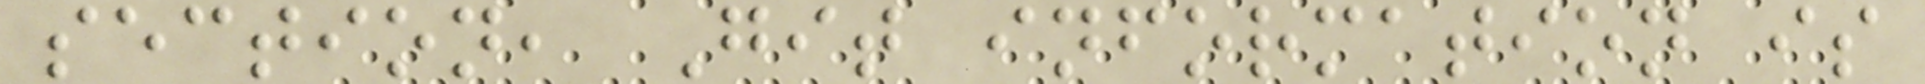section, Git information is
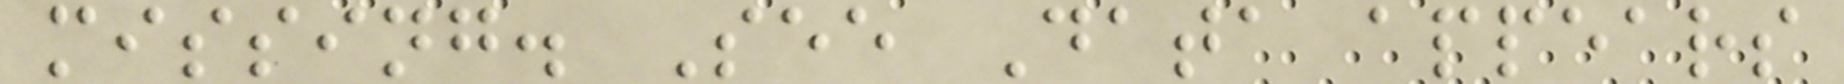missing. See Data appears
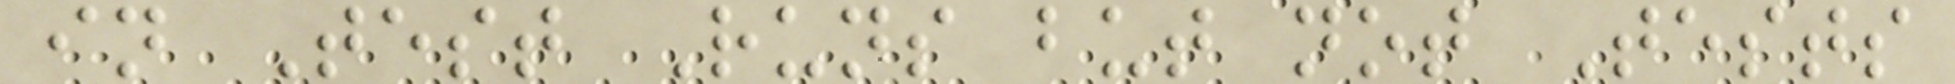in Test Runs but not Tests
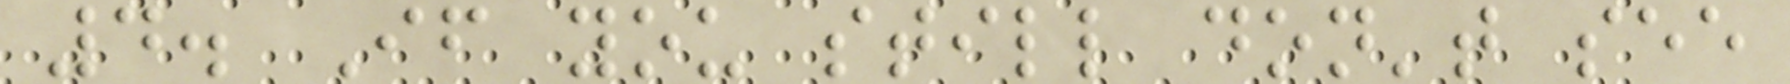4. If you still don't see
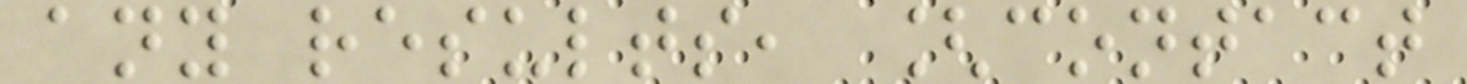any results, [contact
